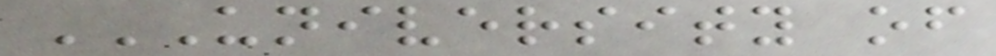UNIVERSITY OF
